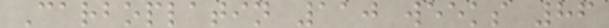Carboplatin 110 weeks 86
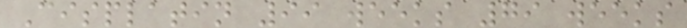Cisplatin 99 weeks 79 weeks
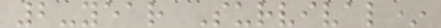2-year Survival*
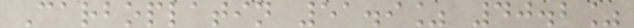Carboplatin 51.9% 40.2%
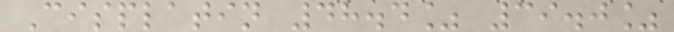Cisplatin 48.4% 39.0%
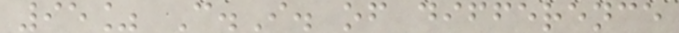95% C.I. of difference
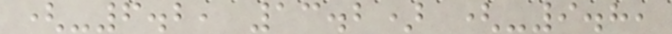(-6.2, 13.2) (-9.8,
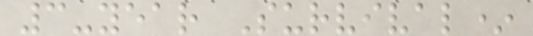3-year Survival*
